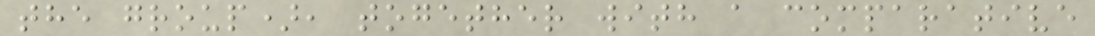the group), together with a comparative
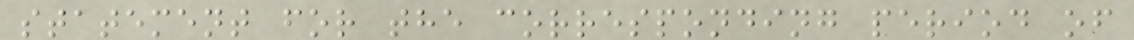statement for the corresponding period of
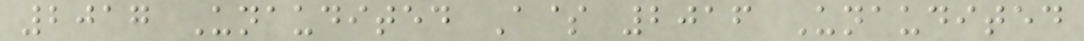2017 Unaudited A$ 2016 Unaudited
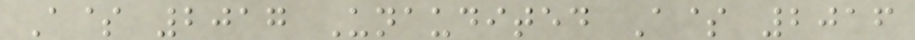A$ 2017 Unaudited A$ 2016
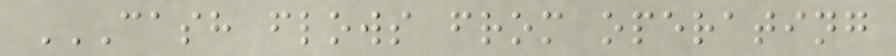CASH FLOWS FROM OPERATING
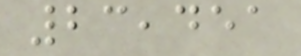23,451
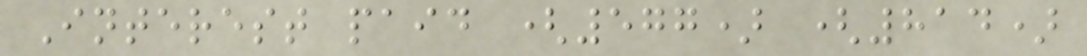Interest paid (577) (814)
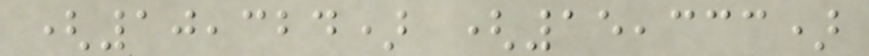(10,324) (15,333)
